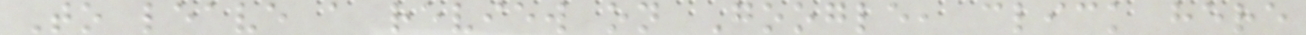To leave a review on Google, click here
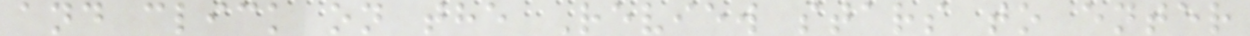and click on the Review stars to enter
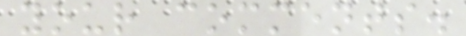your comments.
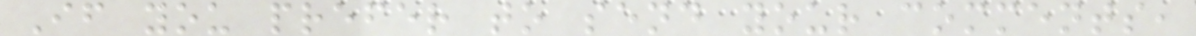If you prefer to send your comments,
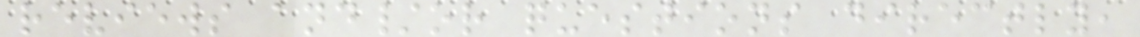reviews and/or questions directly,
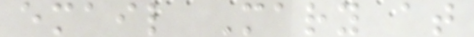email Mary at
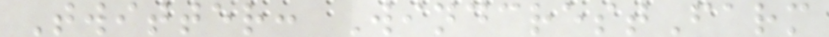Twitter: WindcrestFarm
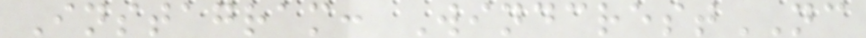Instagram: WindcrestNC
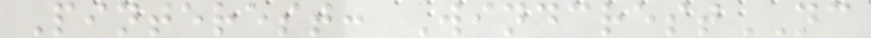Pinterest: WindcrestNC
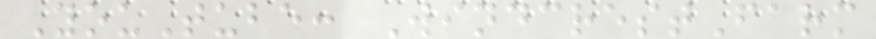YouTube: WindcrestFarm
